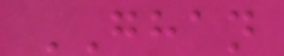GHAN
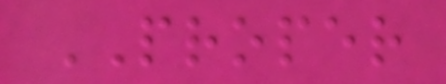PROPER
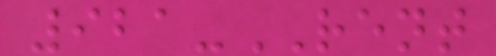921-RENT
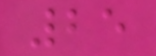25
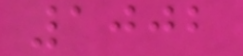1002
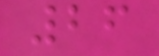26
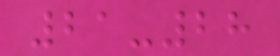21-28
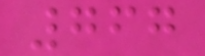767
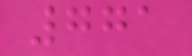771
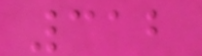312
